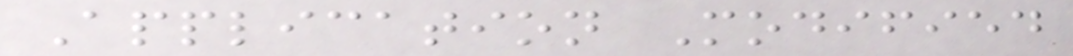Application Modified
